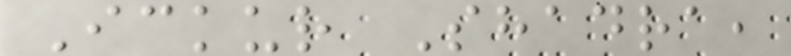Ickur Shadra,
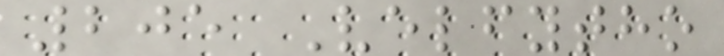205 Velfytho
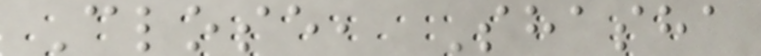Close, Shasha
